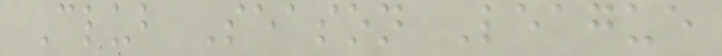Club Season League
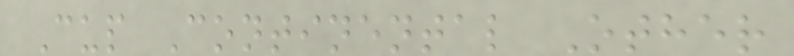Cup Continental Other
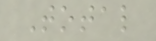Total
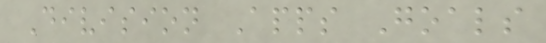Division Apps Goals
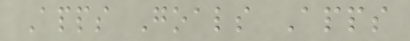Apps Goals Apps
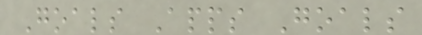Goals Apps Goals
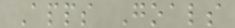Apps Goals
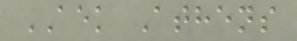AEK Athens
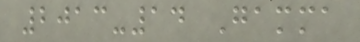2013-14 Gamma
